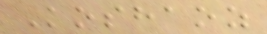Koshaoz
